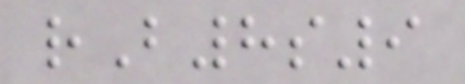rB8s9
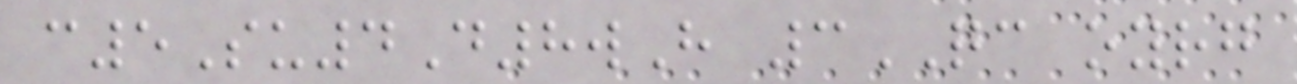c5Su4D8wH 3QC oyrg
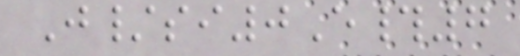J/si0E#7
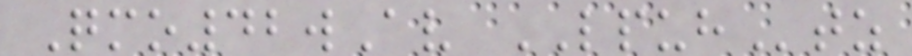Qmo42wAv LPUHtz
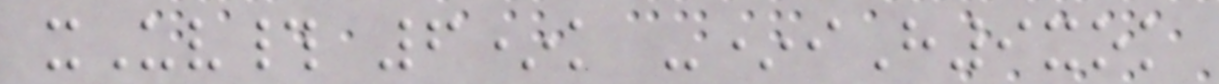xUv# 6*k -*iH9xok
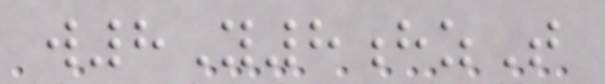w8Y8hzT
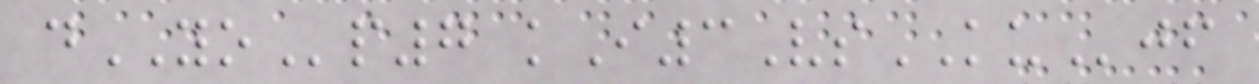dYOp7 kI3VsKUjf
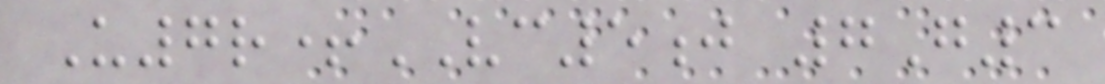U7r+VC5j 7G3
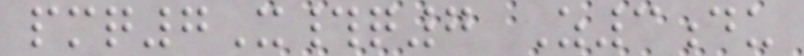pmq7X#q7 Z3du
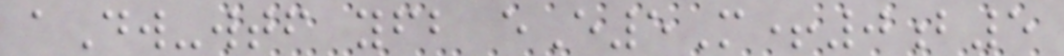aDw-wtf yfb eE5M+0b5
